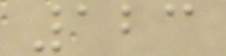123
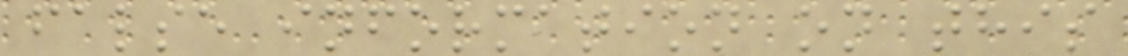false information on this
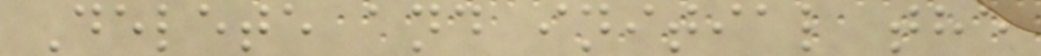Delete and initial the
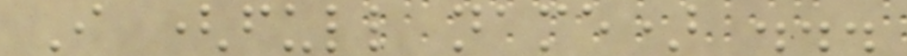I (full name) ...
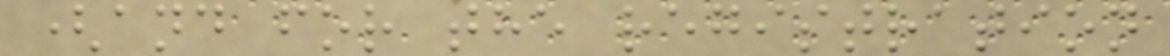(and for the registration
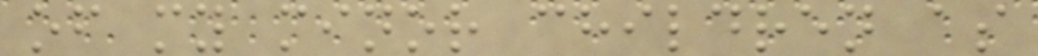of my minor children as
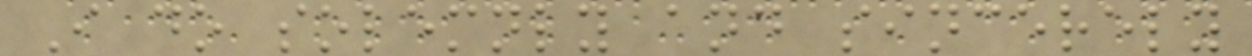I do solemnly and sincerely
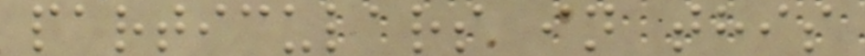particulars in this
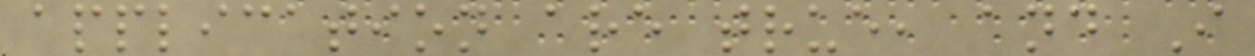application are true, and I
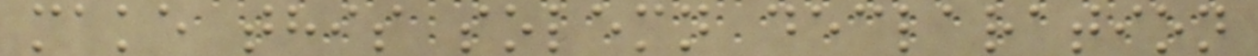make this solemn declaration
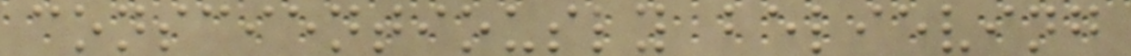conscientiously believing
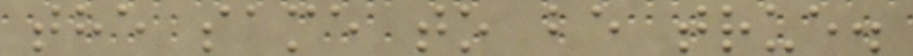the same to be true.
